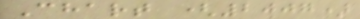Chart (2007)
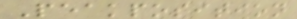Peakposition
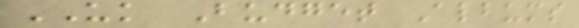UK Budget Albums
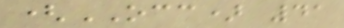(OCC) 41
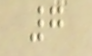7
